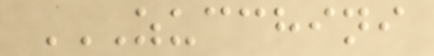ZUCCHINI
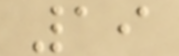19
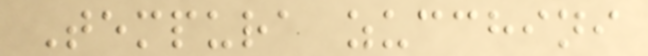Tempura zucchini
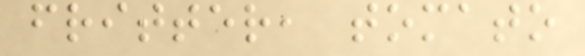fritter, tomato
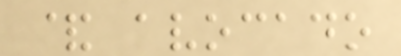& avocado
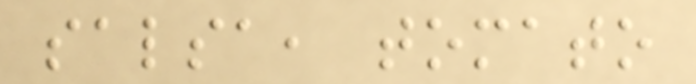salsa, tomato
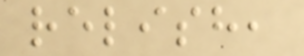relish,
